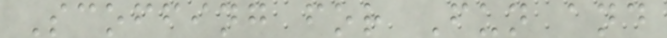Scoffing for Fun and
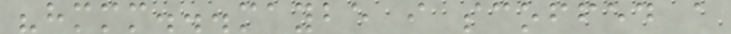"hmmm...maybe i scoffed a
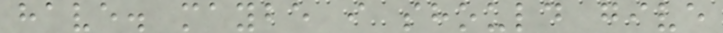have. maybe i should give
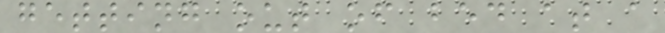getting out of bed at a
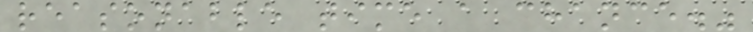reasonable time a chance."
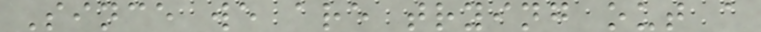Since we are trying out a
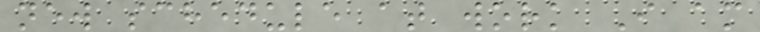new schedule at work I am
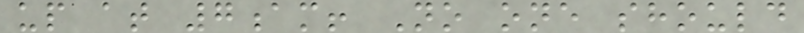up at 7am! No one should
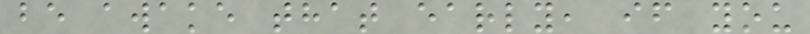be awake that early, if you
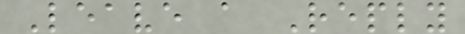Leave a Reply
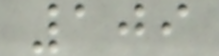109
